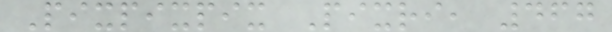Pixpixpix Pixri, 467
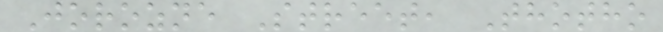Jorozne Street, Thotho
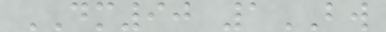DM90 1BW
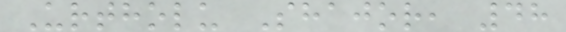Urtholu Shajor, 48
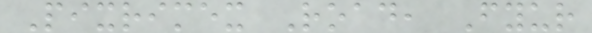Pixrimex Road, Fyur
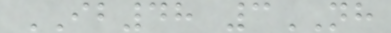IB48 3NH
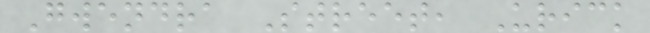Gwendra Street, Urick
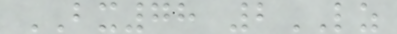BX78 2LZ
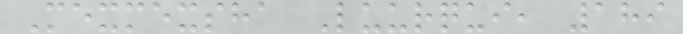Mexmexsha Luurqui, 189
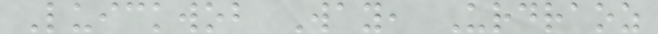Luickwob Way, Urdraoz
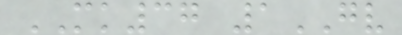MK37 1GV
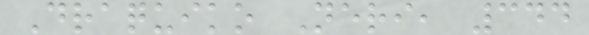Draquiko Neri, 344
